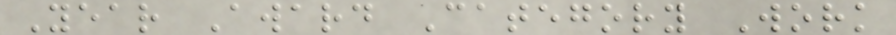Year Award Category Work
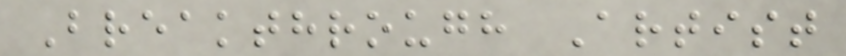Breakthrough Artist
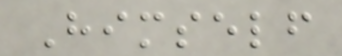Himself
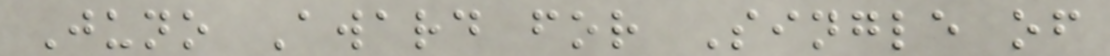Juno Award for Single of
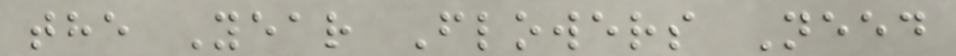the Year Flowers Need
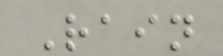Rain
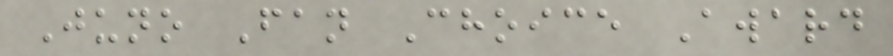Juno Fan Choice Award
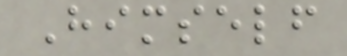Himself
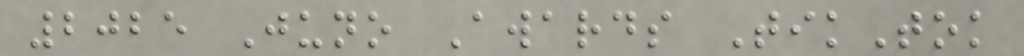2025 Juno Awards TikTok
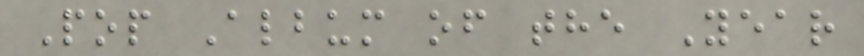Pop Album of the Year
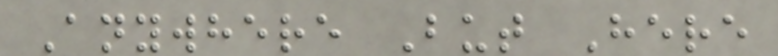Anywhere But Here
